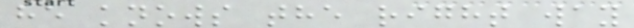he knows the right way
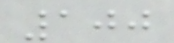100
